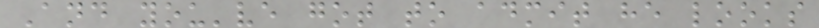And you've got to admit he looks
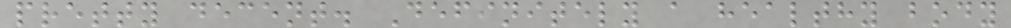pretty decent. Definitely a healthy body
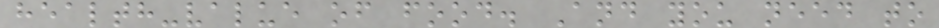health-value of food. And you need to
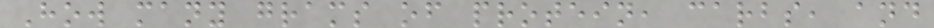How many grams of protein, carbs, and
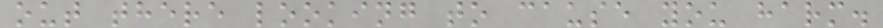out there looking to cause you harm.
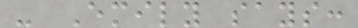- Emily says:
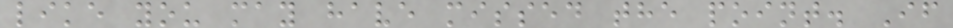like you may have missed the point. If
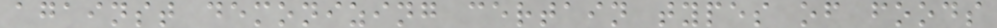against demonizing certain types of foods
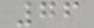76
